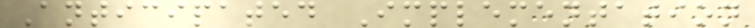Anticipated Implementation
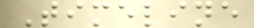Timeline
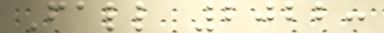Fall 2022:
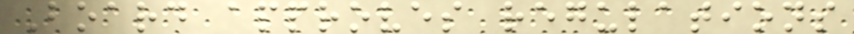Board approves regulations
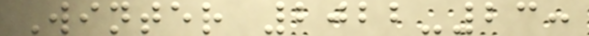Winter 2022-23:
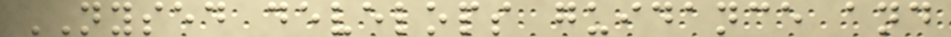NYSED develops guidance and
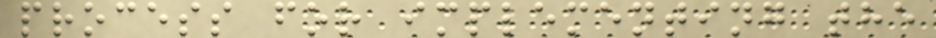process for implementing the
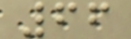66
